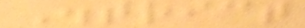District
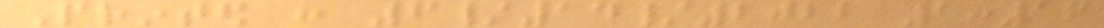Printed : 6/14/2022 1:16
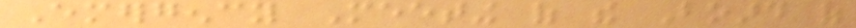Emergency Meeting of the Board of
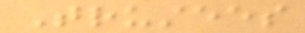Trustees
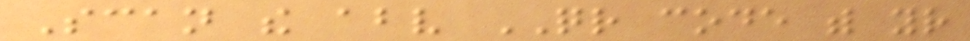Scan the above QR code with your
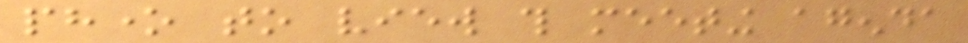phone to view this meeting agenda
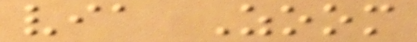via Zoom
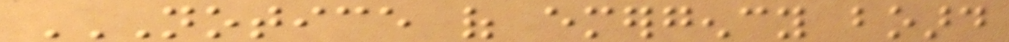NOTICE OF EMERGENCY BOARD
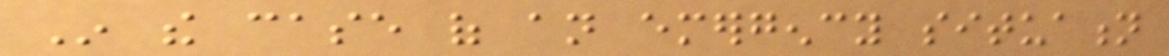In the case of an emergency situation
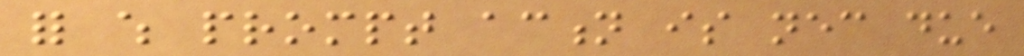for which prompt action is necessary due
